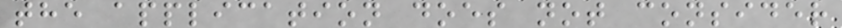the application does not consider
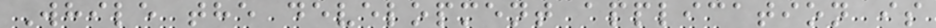While the development application is
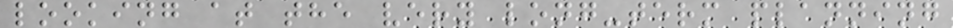looking at the very long-term planning
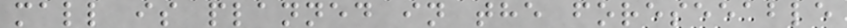mall is planned in the foreseeable
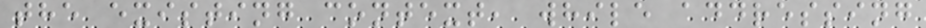the existing context, while addressing
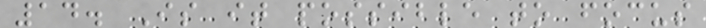14. Is it possible to focus
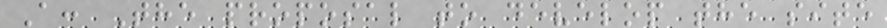A: The proposal to develop the site
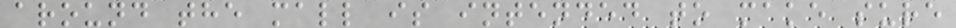around the mall is intended to make sure
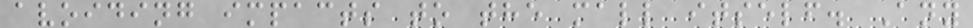avoiding impacts to the mall itself. Any
